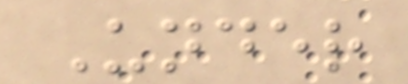Under
